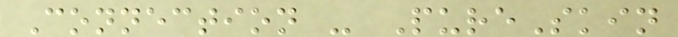Connection - PureSkin
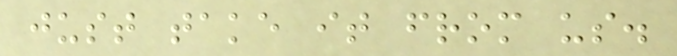just take it from us.
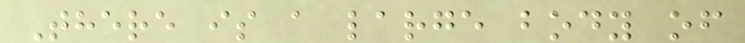There is a large body of
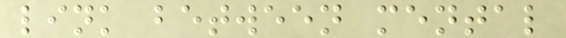link between mental
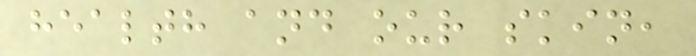health and our skin,
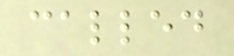called
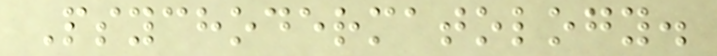Psychodermatology.
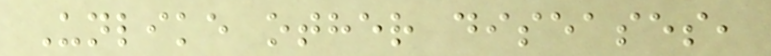Unlike other diseases,
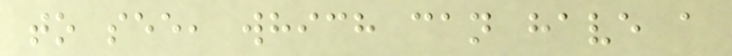to see, which can have a
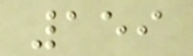159
